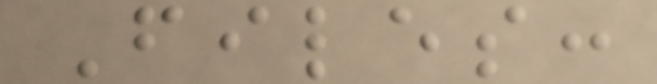Files:
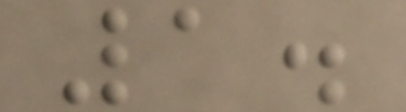1.
